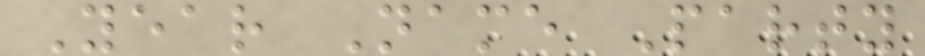Year Name Party
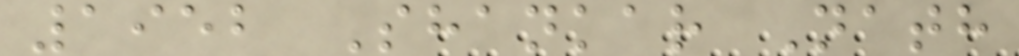1952 Shankar Nath
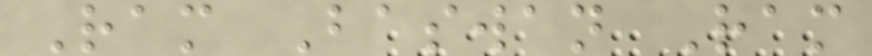Ram Baswan Ram
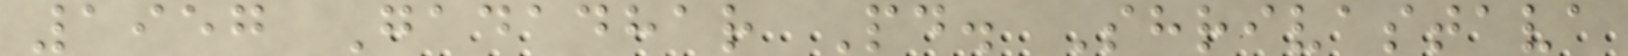1957 Gadadhar Pd. Shrivastava
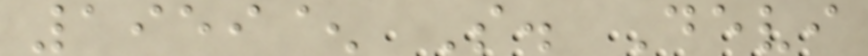1959^ S. Devi
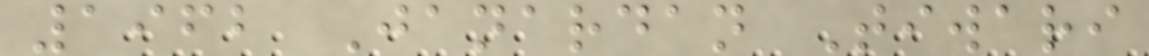1962 Janardan Tiwari
